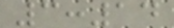3:14
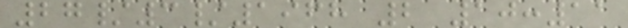27/3/1968 2 10:11
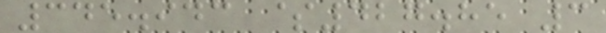345.943 $427.85 3
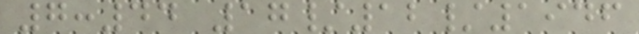7:44 17/12/1946
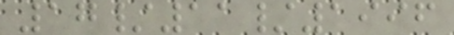17/11/1996
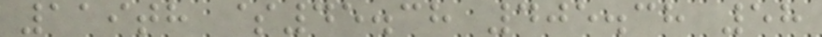119th $45.38 405.38 58
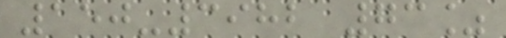150-3982 73%
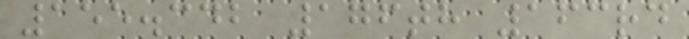155.342 176th 163rd
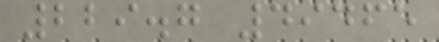229.7 49465
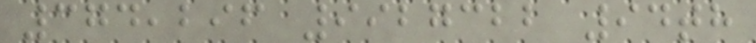374,296 9927322 94th
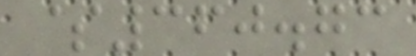$360.73
